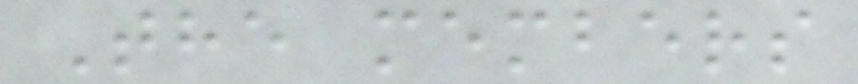The members
